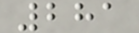281
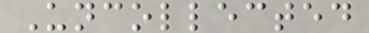Uncollected
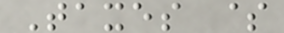Taxes $
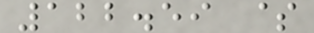122.59 $
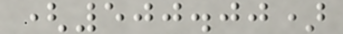(500.00)
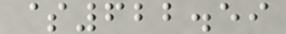$622.59
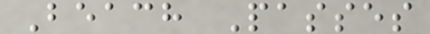Beach Passes
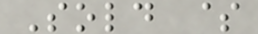Sold $
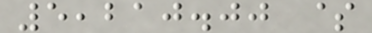5,210.00 $
